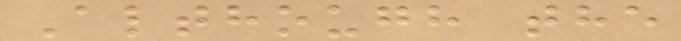Although the
